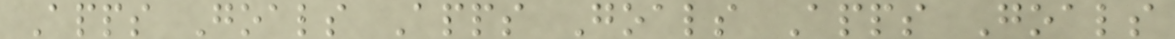Apps Goals Apps Goals Apps Goals
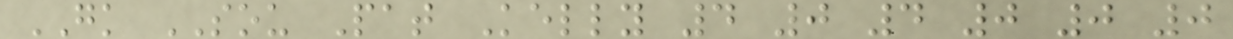GK SOU Pat Kelly 4 0 4 0 0 0
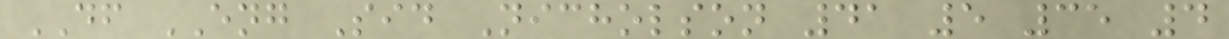DF ENG Sid Nicholson 41 5 35 4
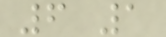6 1
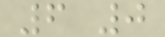6 0
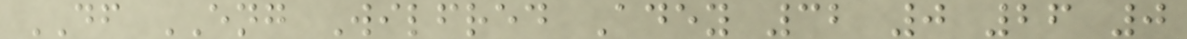DF ENG Wilfred Adey 32 0 26 0
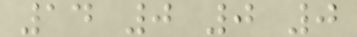14 0 0 0
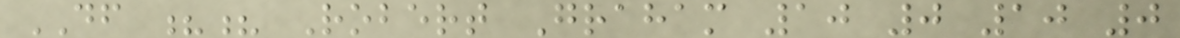DF ?? Robert Graham 10 0 10 0
